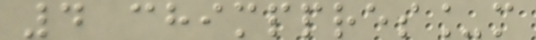4 chimppres_m
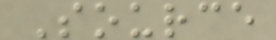Source
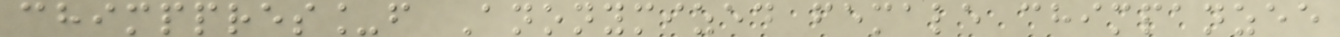chimppres_f Anonymized female chimpanzee
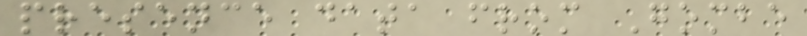presence data from Gombe
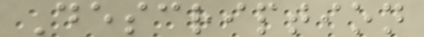Description
